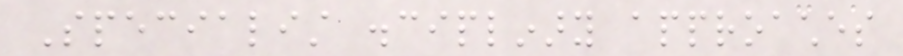Specialist disciplinary approaches
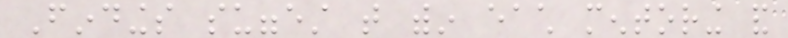Findings suggest that within each mentoring and
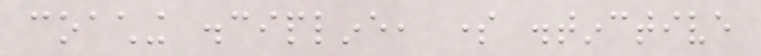coaching discipline, some distinctive
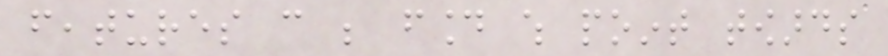features can be found which point towards
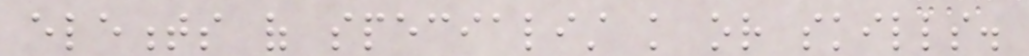elements of specialist knowledge or skills.
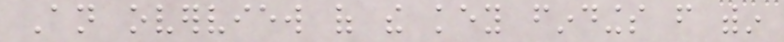An overview of the key findings from within
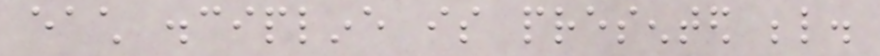each discipline is presented below.
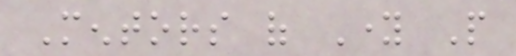Mentors of Young People
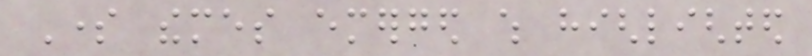Some themes emerged which highlighted
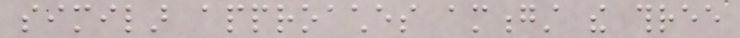similar approaches amongst the three
